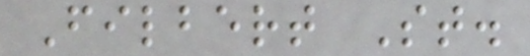Filbert St.
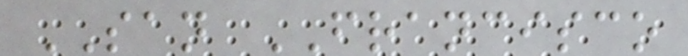SAN FRANCISCO
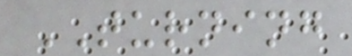TURNING
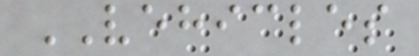VEHICLES
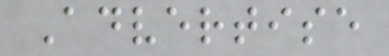Advertise
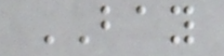BAY
